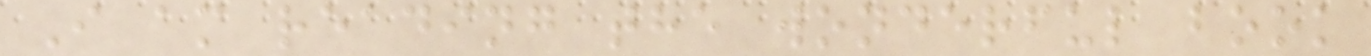I am reading the wonderful book
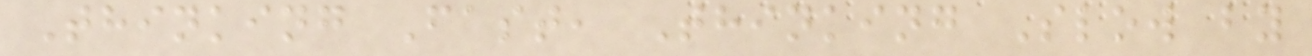Thinking Fast, Thinking Slow by
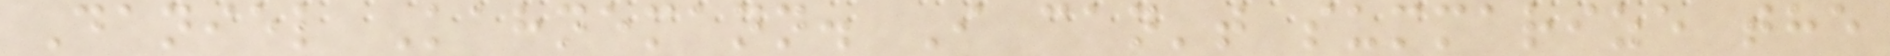Daniel Kahnemann. I can't summarize the
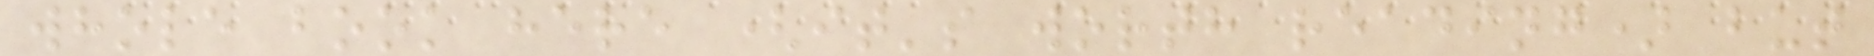whole book here (it's worth reading) but
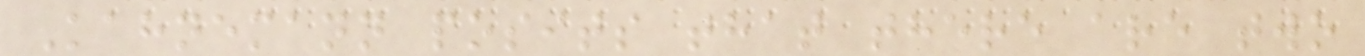Kahnemann posits that there are two
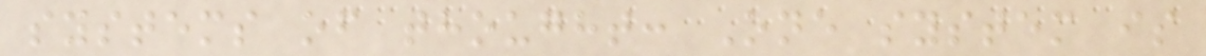systems of thought: One system is
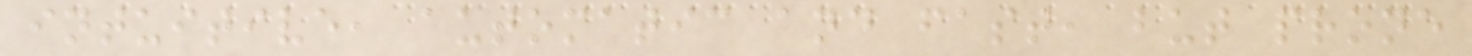intuitive, automatic and fast, but prone
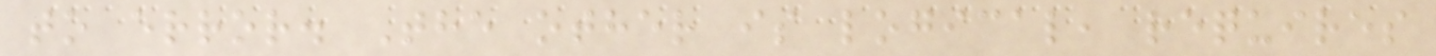to error. The other is logical, requires
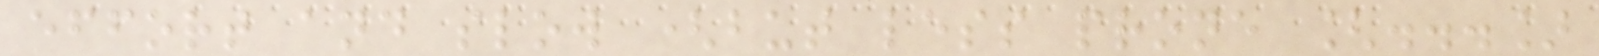effort and slow (but less prone [...]
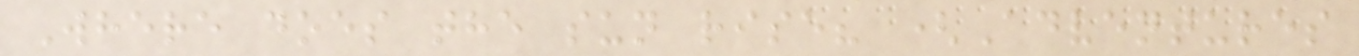Where does the sun rise? (Adventures
